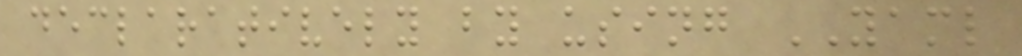declaratively by using YAML
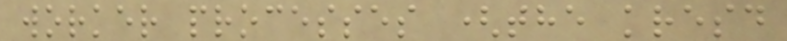worker processes (the kresd
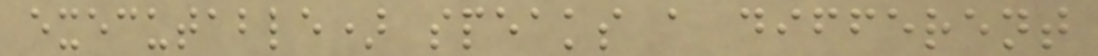executable) speaks a different
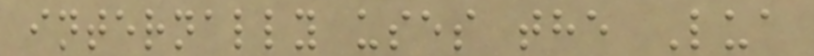internally uses the Lua
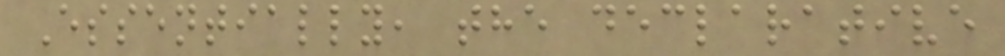Essentially, the declarative
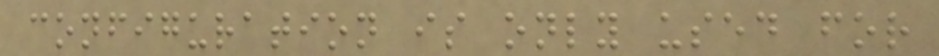configuration is only used for
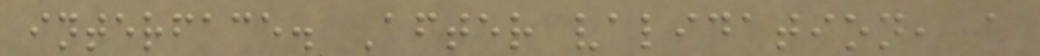interface. After validation, a
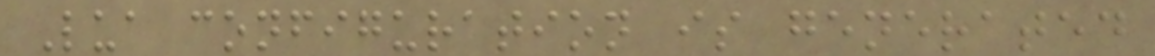Lua configuration is generated
